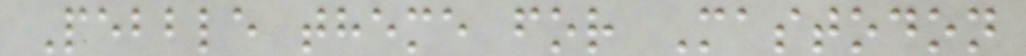Pebble theme for Mastodon
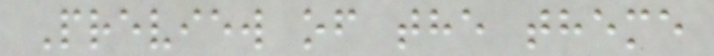Preview of the theme
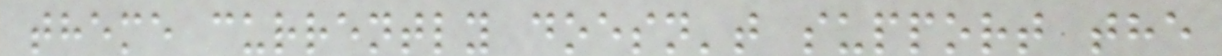theme currently doesn't support the
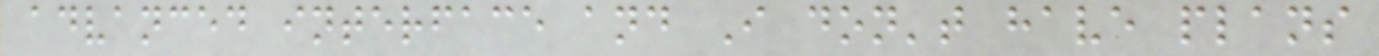advanced interface and I don't have plans
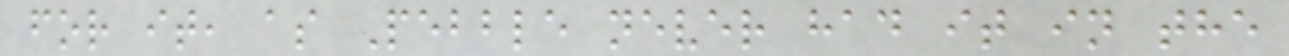for it, as Pebble never had it in the
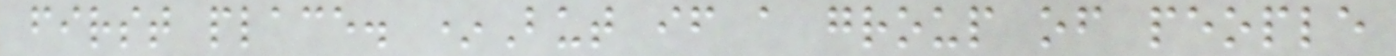first place. *But if a group of people
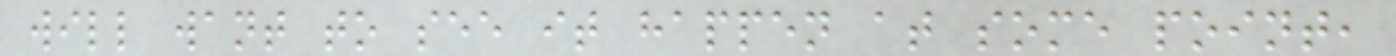will want to see it happen at some point,
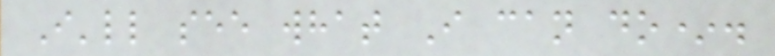I'll see what I can do*.
